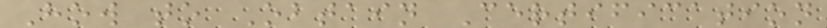How to Obtain Certification
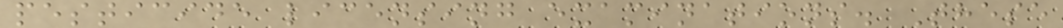pesticide licensing examinations. These
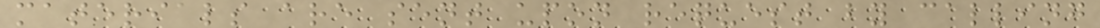materials are sent upon request by calling
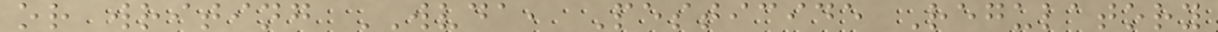or writing WVDA, Pesticide Regulatory
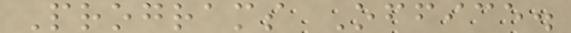Programs Office.
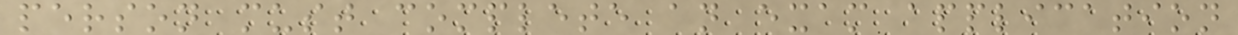person must complete an exam application
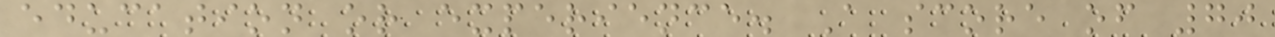education or experience. A score of 70
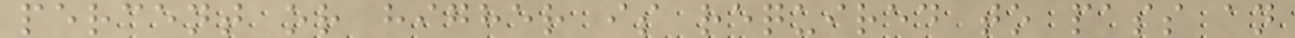percent or higher is required to pass an
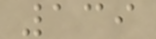139
